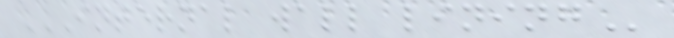INTERNAL WALL LINING
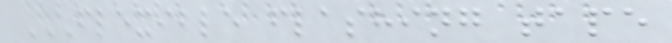FLEXIBLE FLASHING TAPE
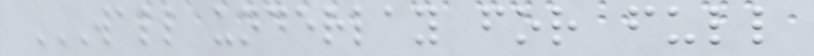WALL UNDERLAY FOR FULL
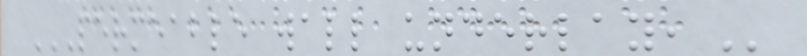PERMEABLE WALL UNDERLAY,
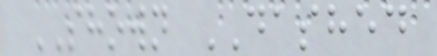SHOWN DASHED
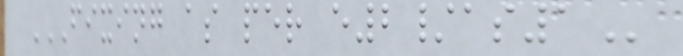FIXING AS PER E2/AS1
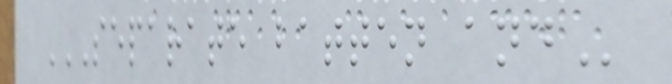SEPARATE BATTEN AND
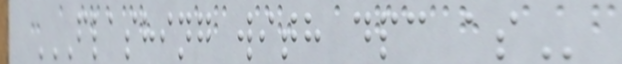FLASHING WITH DPC AS
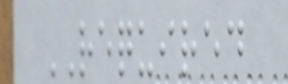REQUIRED
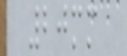20mm
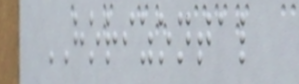HORIZONTAL
